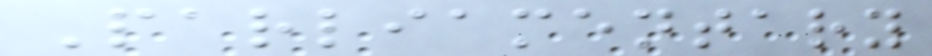Parliamentary
